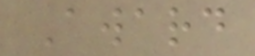Award
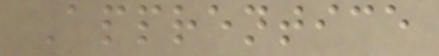Apprentice
